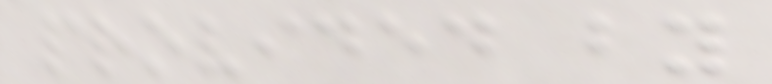provided by
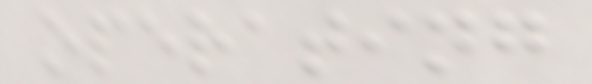operating
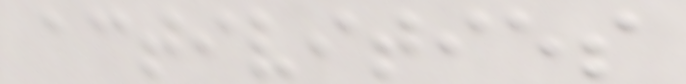activities
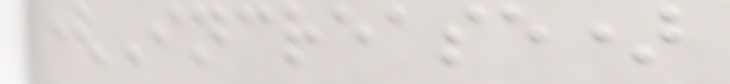(Increase)
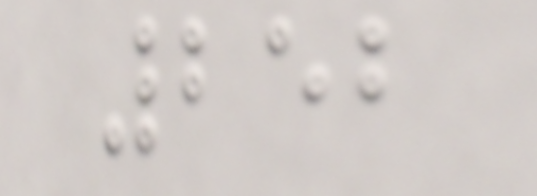252
